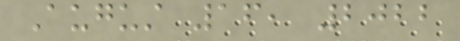August 16, 2022
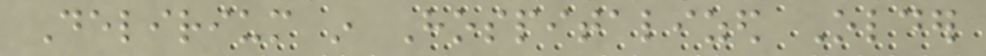Delirium in Hospitalized Older
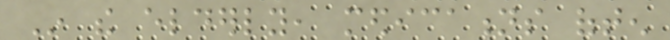In the elderly, medications often
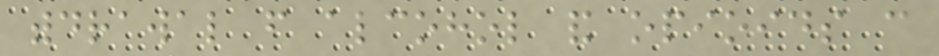withdrawal from alcohol and opioids can
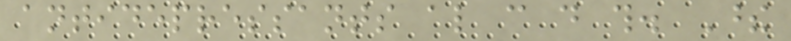antidepressants also can do this. These
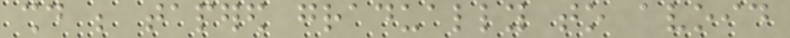should be tapered gradually to avoid
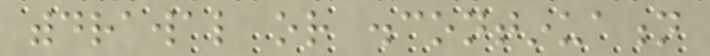withdrawal or discontinuation
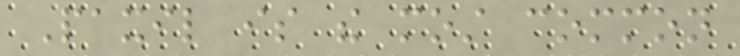Paxil is the most common
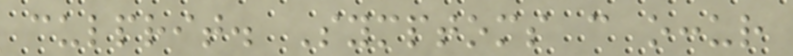culprit. Symptoms can occur
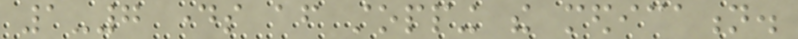1-7 days after stopping the medication.
